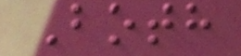Both
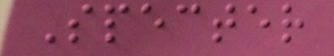Specter
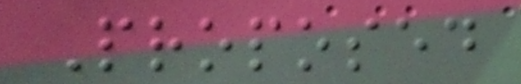Proposed
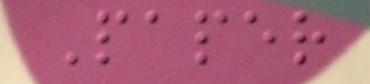Paper
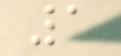1
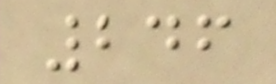246
